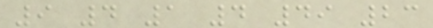9 4 1 4 49 23
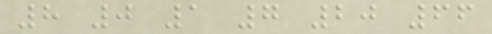8 0 1 7 20 66
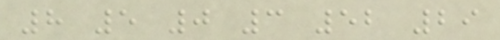8 5 0 3 52 29
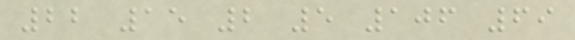22 15 2 5 106 69
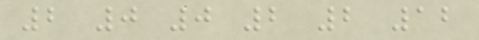2 0 0 2 2 12
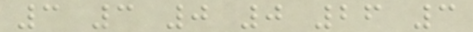3 3 0 0 26 3
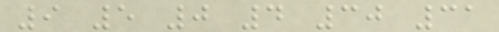9 5 0 4 30 31
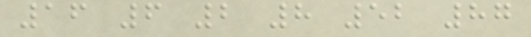16 6 2 8 52 87
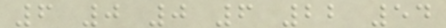6 0 0 6 22 54
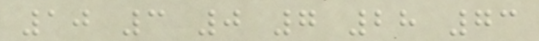10 3 0 7 28 73
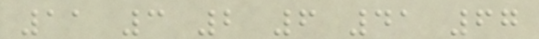11 3 2 6 41 67
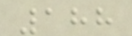188
